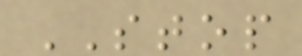STOP
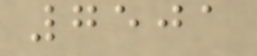7501
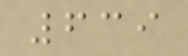639
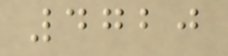4720
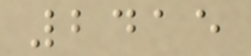2415
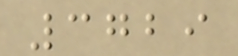3729
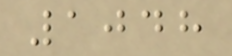1048
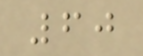60
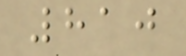810
